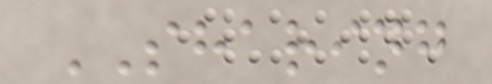SHARING
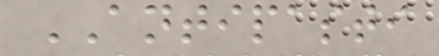ANTIPASTI
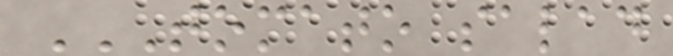TOMATO SALAD
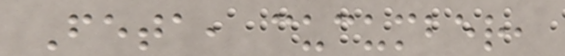Feta, cucumber,
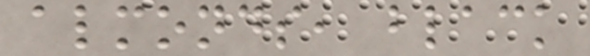almonds, black
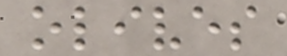olives
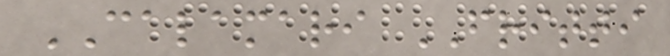CALAMARI FRITTI
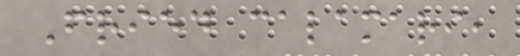Fried calamari,
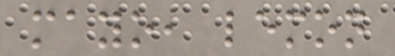mayo, lemon
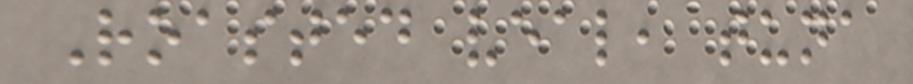Roasted veal, tuna
